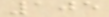105
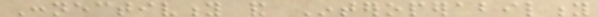Connectivity and Interoperability
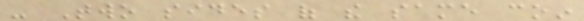- Two sides of the same coin
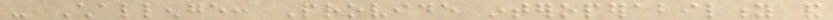- Challenge: Provide interoperability and
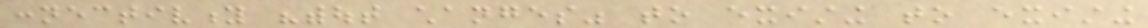connectivity "without changes" to existing to existing
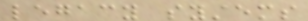legacy systems
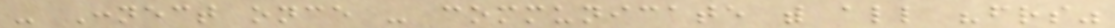- Connect once - communicate with all "friends"
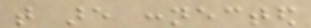that are connected
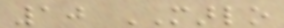10 MARLO
